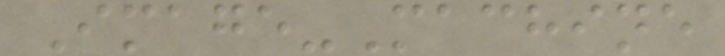Image-Machine
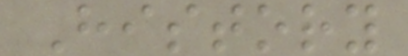History
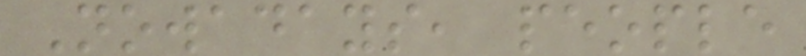Nowadays, people
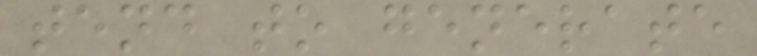tend to generate
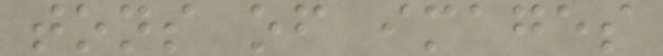tons of images
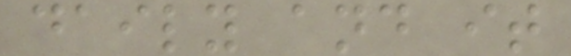daily and it
